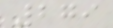279
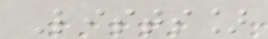Lists]
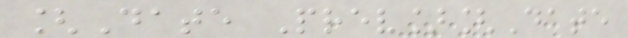[Date Prev][Date
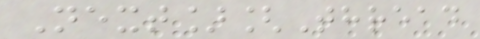Next][Thread
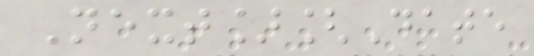Next][Date
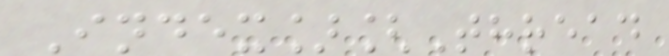Index][Thread
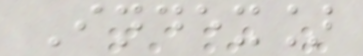Index]
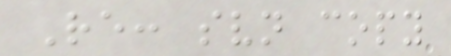Re: svn copy
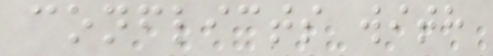conflicts with
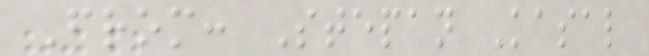From: Stepan Kasal
